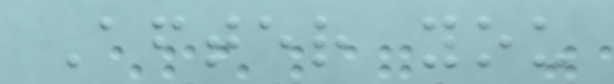After you
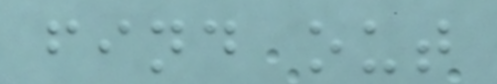find out
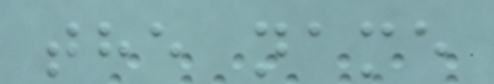the name
